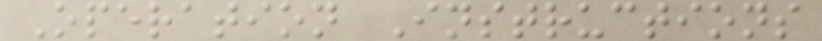Operation Instructions
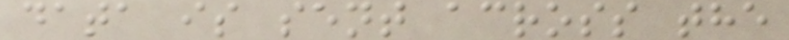data is sent across the
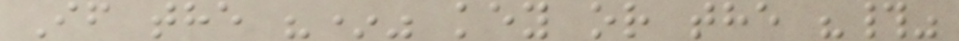If the "*" key or the "#"
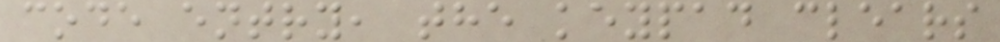code entry, the keypad clears
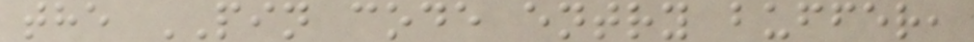the PIN code entry buffer,
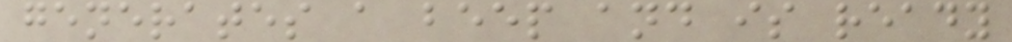generates a beep and is ready
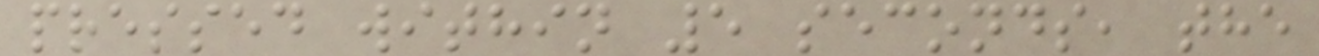pressed within 5 seconds, the
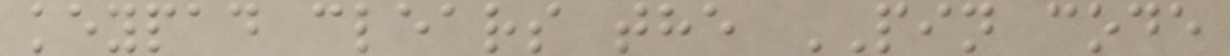keypad clears the PIN code
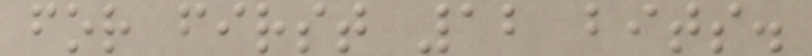for first 12 bits.
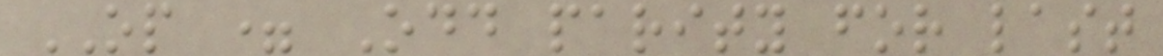OP = Odd parity for last
